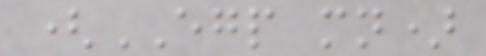(EGP mn)
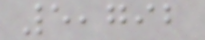5,792
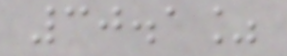30.1%
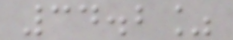34.2%
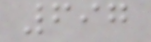697
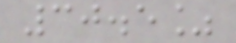30.5%
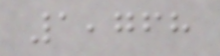1,768
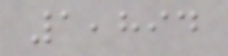1,894
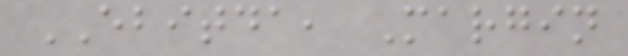EBITDA, Margin
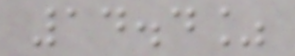14.4%
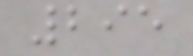295
